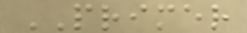PRIMER
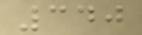340
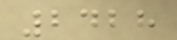2428
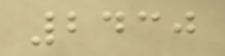2430
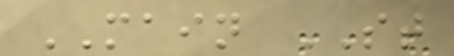MAIN ST
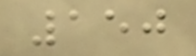150
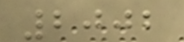2002
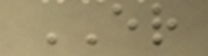ER
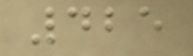425
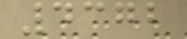4372
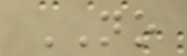NO
